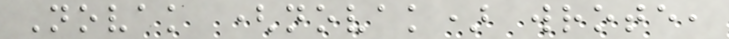Novak (novak) wrote,
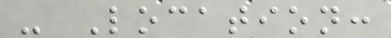- Location:
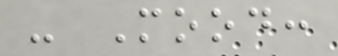- Mood:
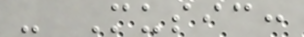- Music:
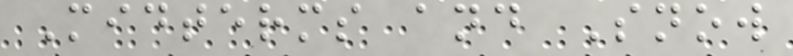Midterms and Snow
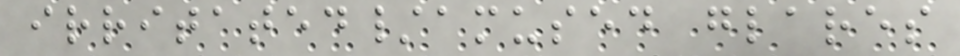irritated/amused glares
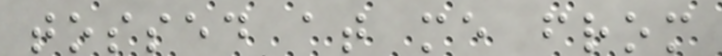tossed at me from
